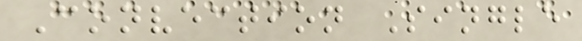Convection Single
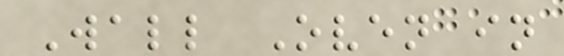Wall Oven in
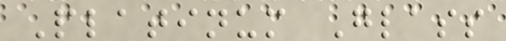Platinum Glass
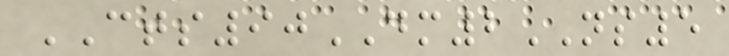CTS90DM2NS5
